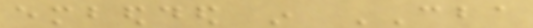embedded in CBA
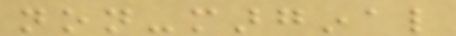non-marginal
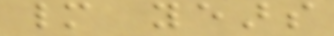many years
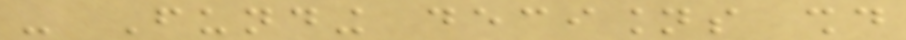- Funding decisions should
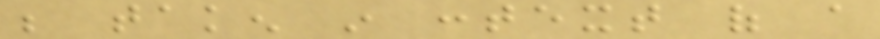be taken in context of a
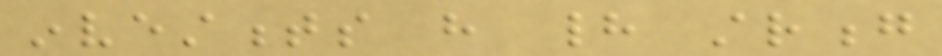investments have had strong
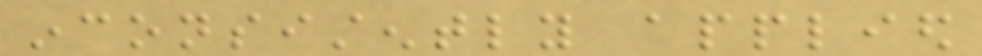inconsistently applied
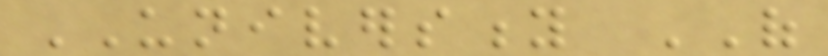UNIVERSITY OF
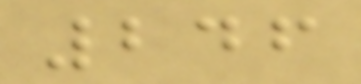246
